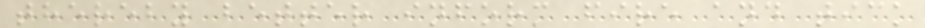thereby better inform fire and tick
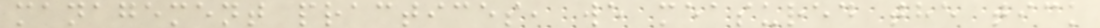management practices, we measured the tick
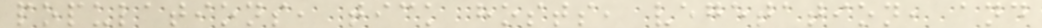populations, tick hosts, vegetation, and
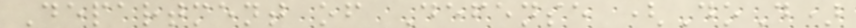Department of Defense (DoD)
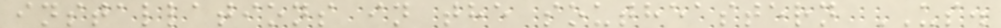installations in the southeastern US.
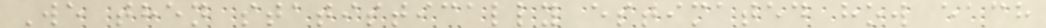We then statistically estimated how each
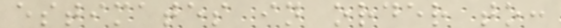estimates in order to:
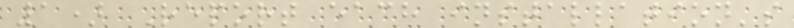1) Report each installation's
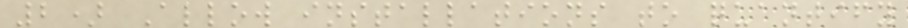2) Allow installations to quantify
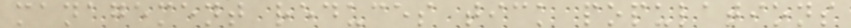management reduces tick populations
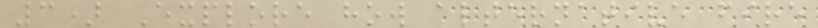3) Explore how alternative fire
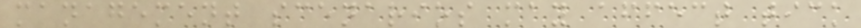management scenarios may affect tick
